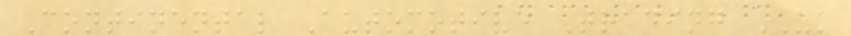Continental Automotive Trading UK
